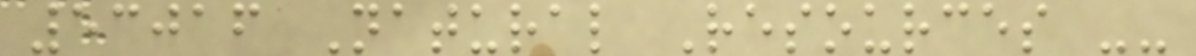53016 Natural Resources --
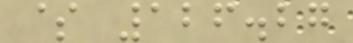$ 126.27
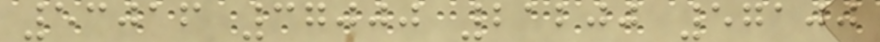53016 37000 21200 57100
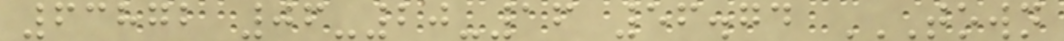63872 06-20-16 56.74 TOWN
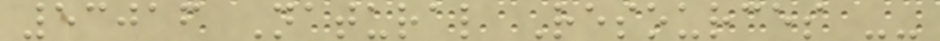53016 Natural Resources --
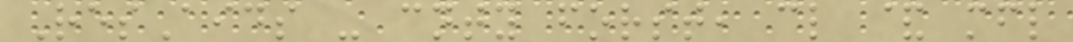ResAids - cnty forst, cl & mfl
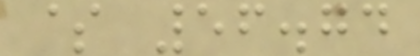$ 56.74
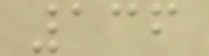136
